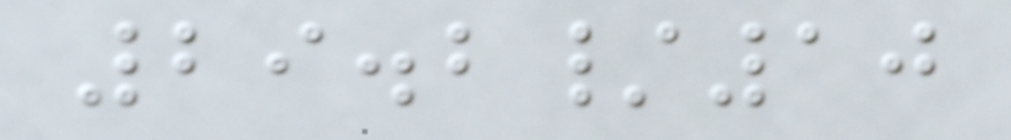29.2/10
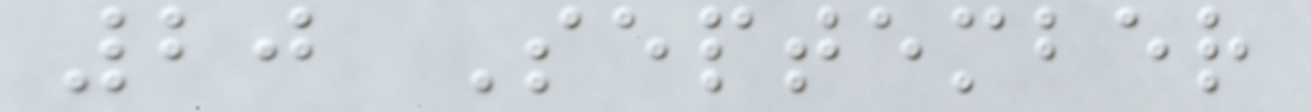20 September
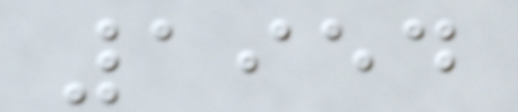1954
